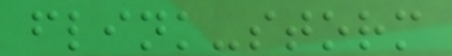flink-storm
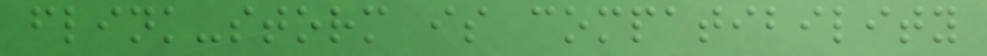flink-storm is compatibility
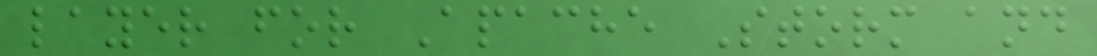layer for Apache Storm and
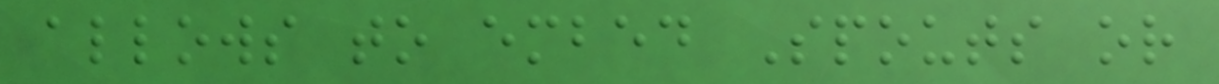allows to embed Spouts or
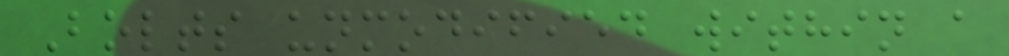Bolts unmodified within a
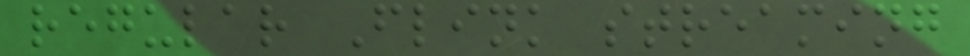regular Flink streaming
